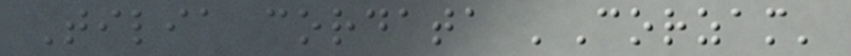Tilia cordata 'Corzam'
